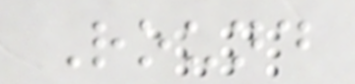Round
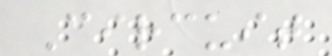Circuit
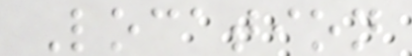Location
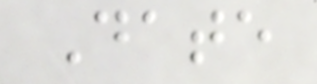Date
